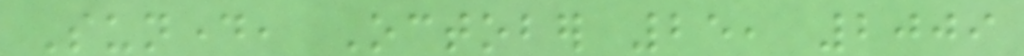Sunday, October 25, 2009
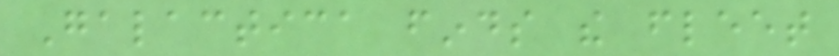Galactica finds the fleet
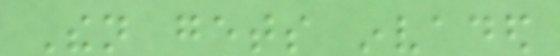Then gets invaded
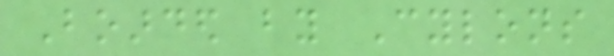Boarded by Cylons
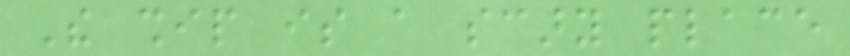The ship is a scary place
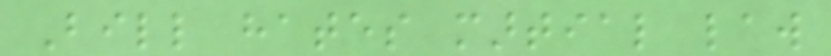Bill hates martial law
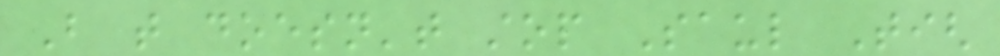But that doesn't stop Saul Tigh
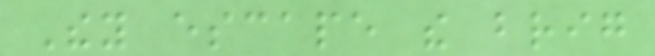They escape the brig
